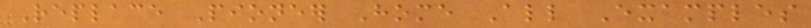Replace Pioneer Home All Examples
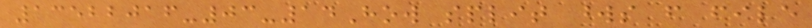13522016-03-14How split words from file
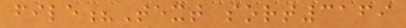file?Text sort3169
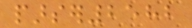parser2582
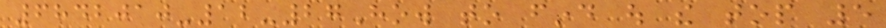6842010-12-27How to find out the top 5
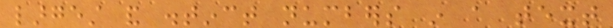largest and distinct numbers in a text
